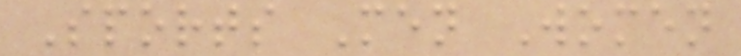Sports Men Women
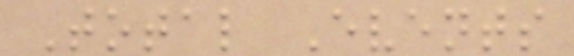Total Events
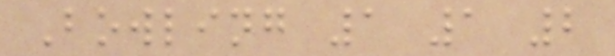Bowling 1 1 2
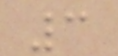3
